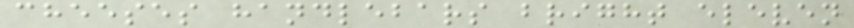cheeses handlebars bright eleven
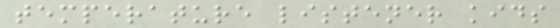temperature listener kids
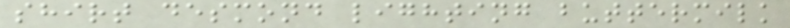shirt desmond lighting buttermilk
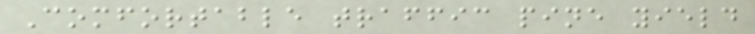Comfortable traffic pine yield
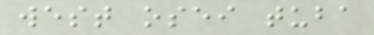west osei tuba
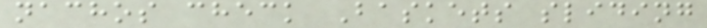nachos check Baskets sliding
